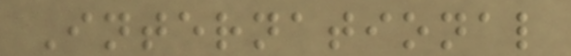International
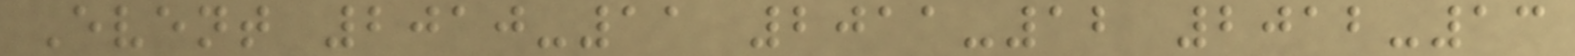Event 2010-11 2011-12 2012-13
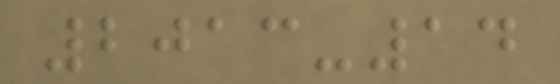2013-14
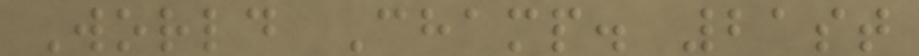World Champ. 21st
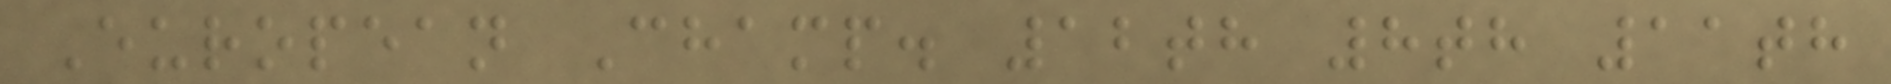European Champ. 12th 8th 11th
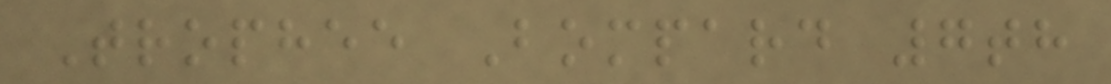Trophee Bompard 7th
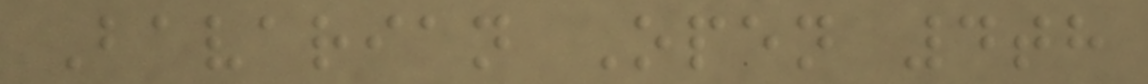Bavarian Open 4th
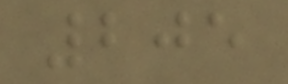205
